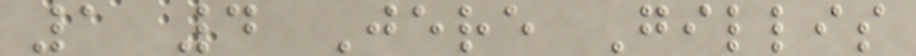1 4 Jere Gillis
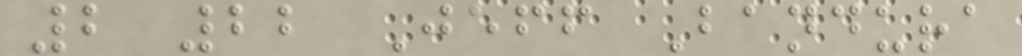2 22 Jeff Bandura
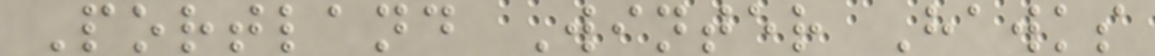Portland Winter Hawks
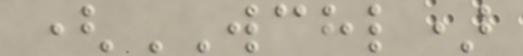(WCHL)
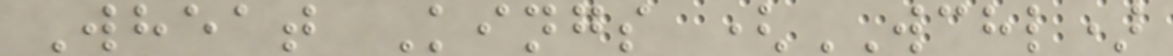Wheat Kings (WCHL)
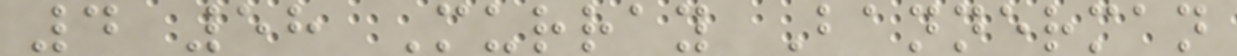4 58 Murray Bannerman
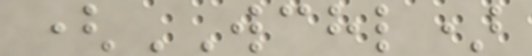(WCHL)
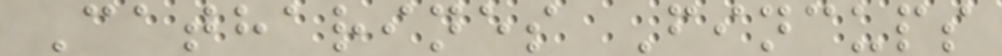Catharines Fincups
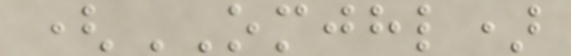(OMJHL)
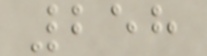258
